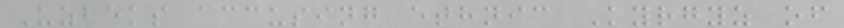Uzbeks accusing ethnic Kyrgyz of
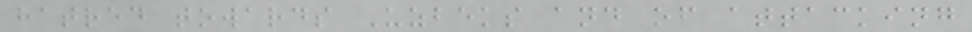hatred towards Uzbeks and of attacking
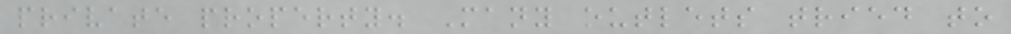private property. Many outlets tried to
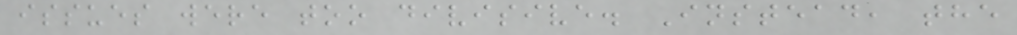issues were too divisive. Instead, the
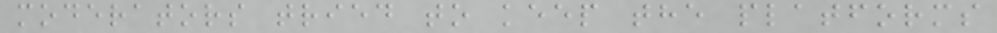moderators tried to keep the platforms
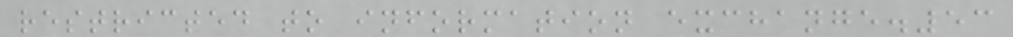restricted to information exchange.53
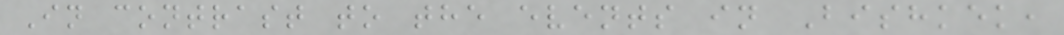In contrast to the events in Bishkek,
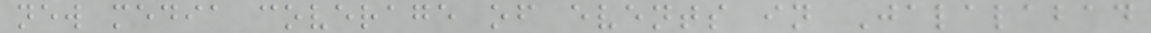new media coverage of events in Jalalabad
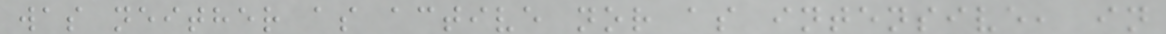was neither as active nor as intensive, in
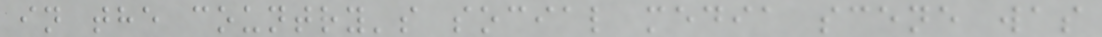in the country's social media scene was
